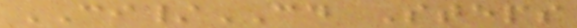CI/CD Steps
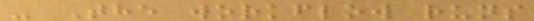- The workflow runs
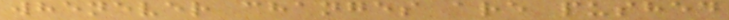whenever changes are pushed
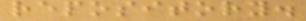repository.
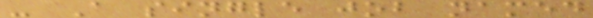- A single job named
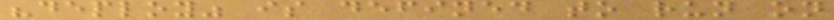"deploy" is defined to run on
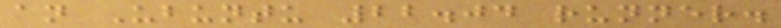an Ubuntu 22.04 runner.
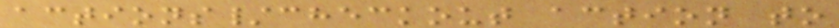actions/checkout action to
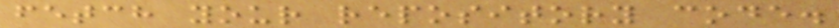fetch your repository code.
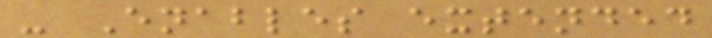- Enables extended
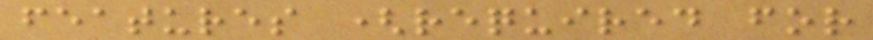features (required for
